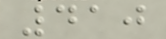410
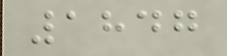1847
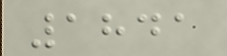1841
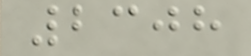2308
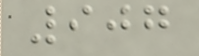907
